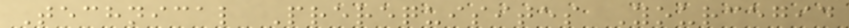Technical Prerequisites Yourcegid
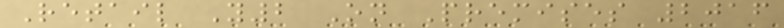Retail Y2 On Premises 2016
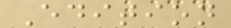Edition
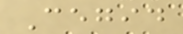Cegid
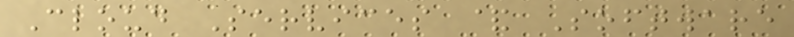Cloud Services & Software
